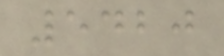5420
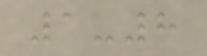1-8
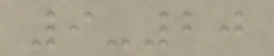9-20
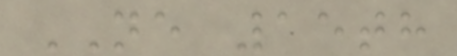NE 15th
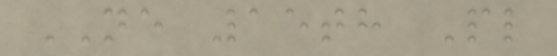NE 15th Pl
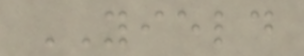YIELD
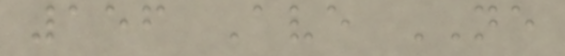156 Ave NE
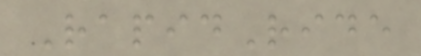RapidRide
